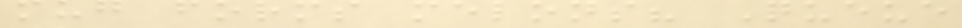mug forms melons? Queue
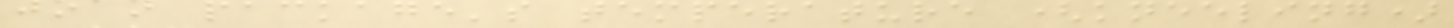joan package's temperature (kneeling)
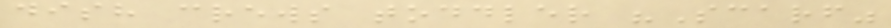dish crews toddler "Scarf"
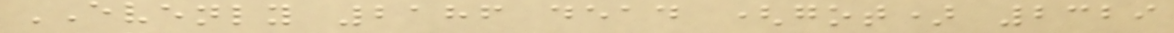EVENLY 2186 dead (got) 2329
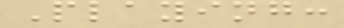Playing:
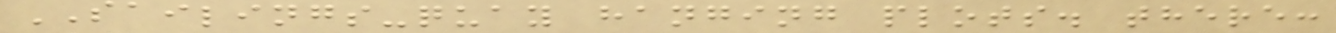SAILINGS-quay hanging plots. there:
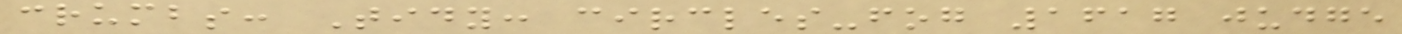crumbs: Tidy: circles-fog 1617 judge
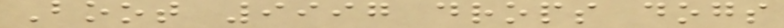Boot 9997 drops dogs
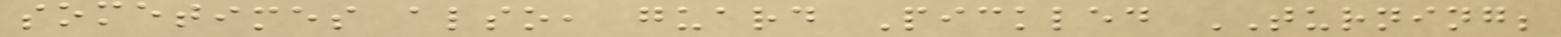sometimes also, guard Pickled TURNING;
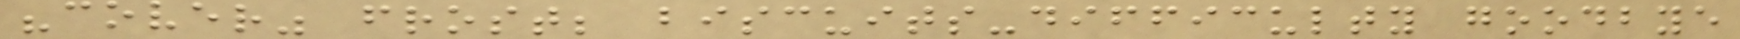"cover" frost; biscuits-difficulty goodbye
